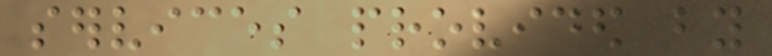services provided by
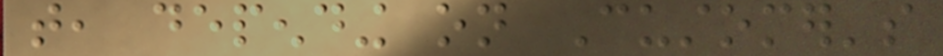that, depending on Customer's
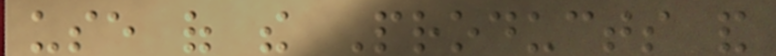use of the Products and
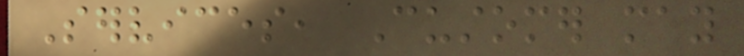Services, Customer may
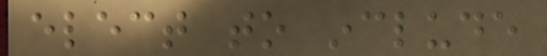elect to include
